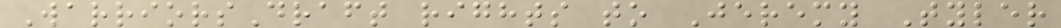WarriorsDraft rights to Jeremy Tyler
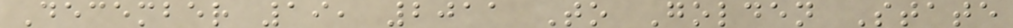December 19, 2011 To Golden State
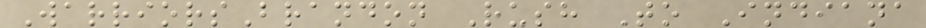WarriorsBrandon Rush To Indiana
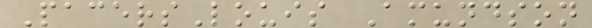PacersLouis Amundson
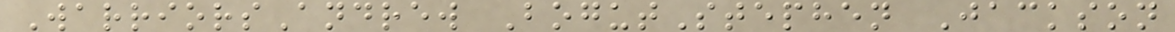WarriorsAndrew BogutStephen Jackson
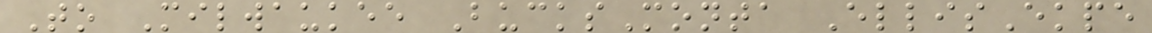To Milwaukee BucksMonta EllisEkpe
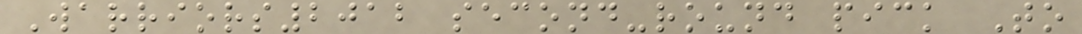Warriors2012 second-round pick To
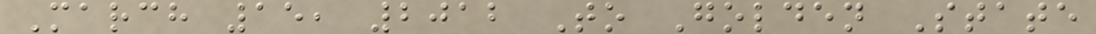March 15, 2012 To Golden State
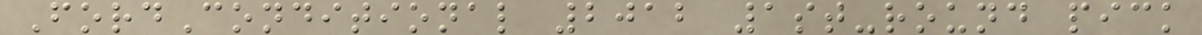FordConditional 2012 1st-round pick
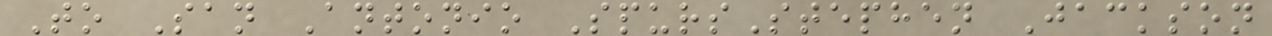To San Antonio SpursStephen Jackson
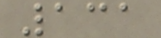131
